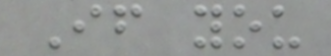If you
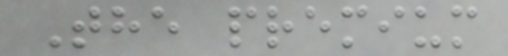The premium
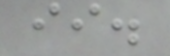ii.
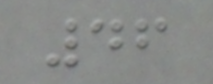46
